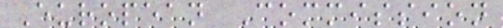European Commission
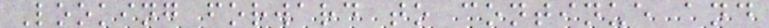Looking forward to continue and
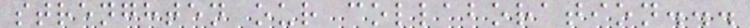strenghten our collaboration...
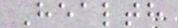Health
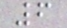6
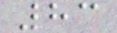83
